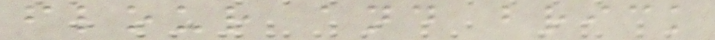flour and brick
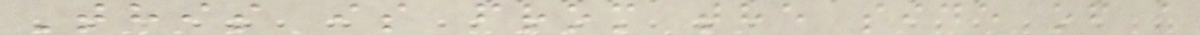This is from the side of a
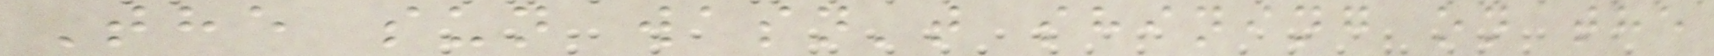The sun wasn't shining on the
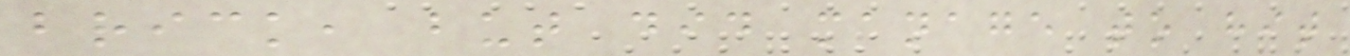brick, but did manage to hit
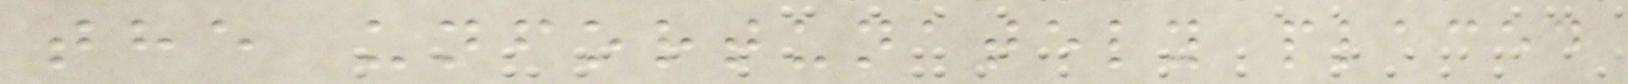the unfortunately placed
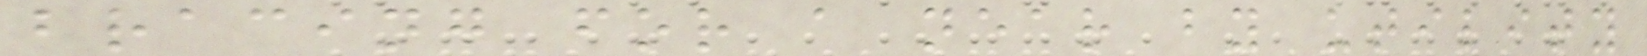bracing for a near by utility
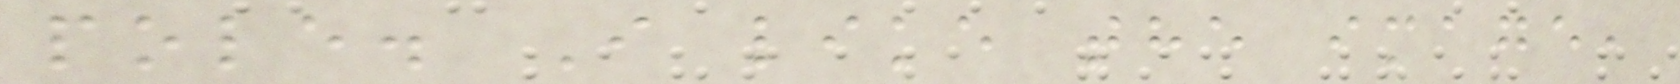pole. I like the image,
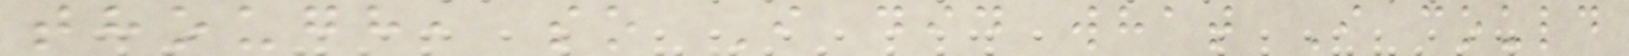though, so I did what I could
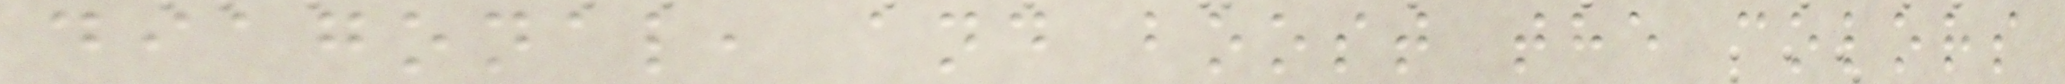diagonal, and boost the colors
